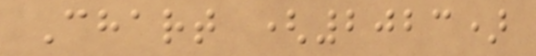Chart (2023)
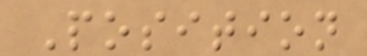Position
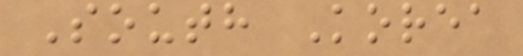South Korea
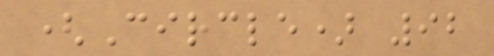(Circle) 92
